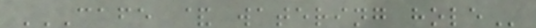CAFE & WATERING HOLE
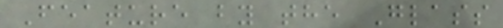Feature by the Glass
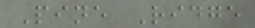Pine Ridge
